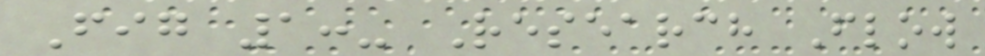Fig 1:- Research Flow
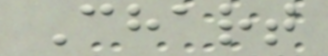Chart
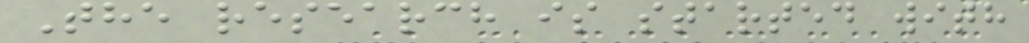The research is started with
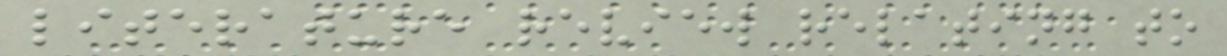literature review relating to
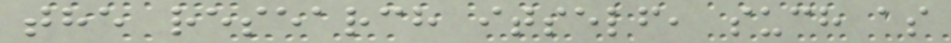the research itself, such as
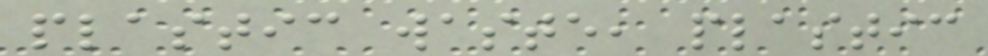plastic waste, plastic
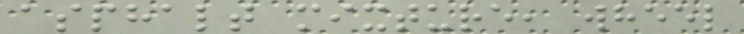asphalt mixture, wheel
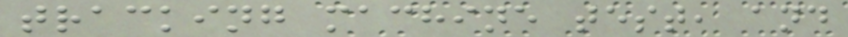tracking machine test, and
